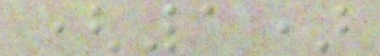(1)
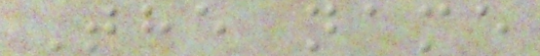The name
